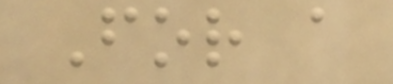For a
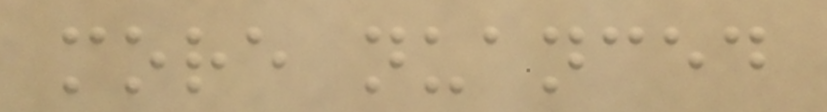more nuanced
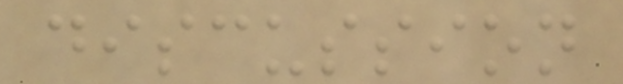discussion
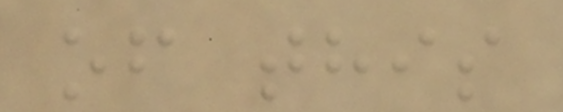of this
